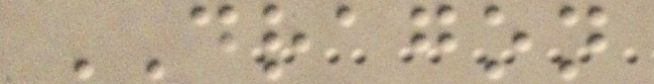DRAGON
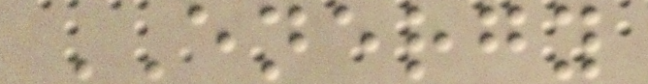ENERGY
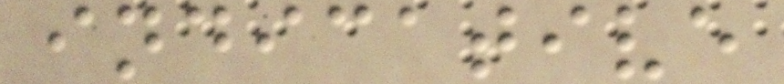indicative
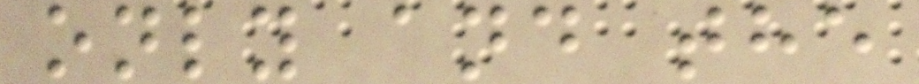only and the
